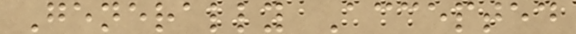Generally Accepted
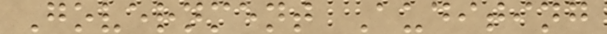Government Auditing
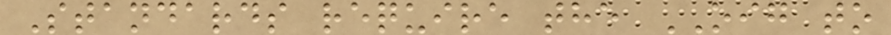Standards require the OIG to
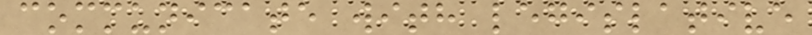communicate with legislative
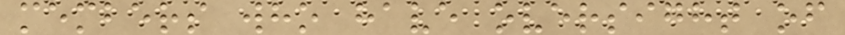members who have oversight of
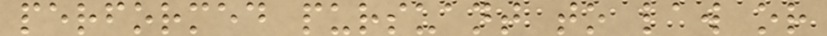performed pursuant to law or
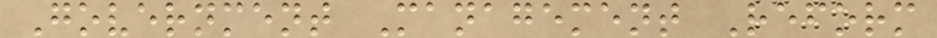Government Management Reform
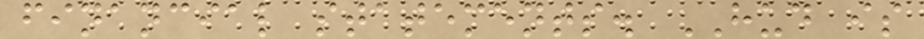financial statements. HUD is
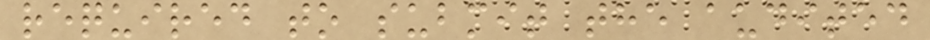required to submit the audited
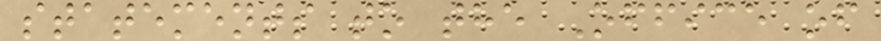statements to the Office of
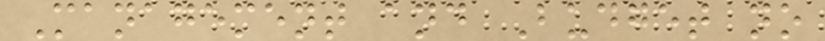Management and Budget no
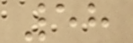58
